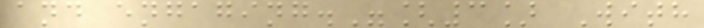and engaging."[3] With
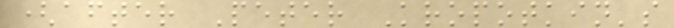(after Peter Kropotkin's
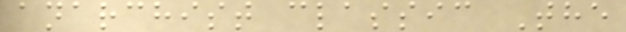anarchist classic The
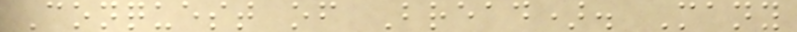Conquest of Bread). Many
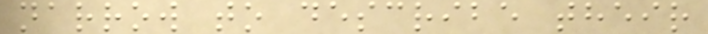narrow to describe their
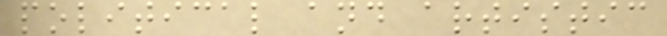political and artistic
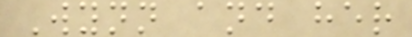Wynn and her
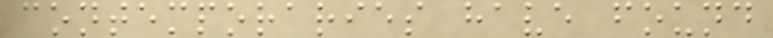contemporaries have found
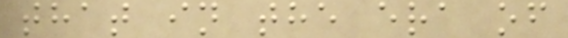that in the era of
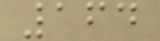164
